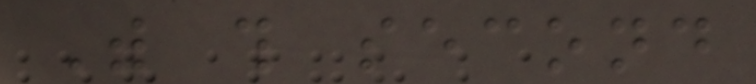With this second
